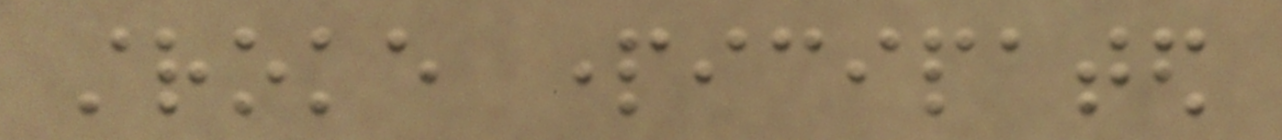stroke participated
